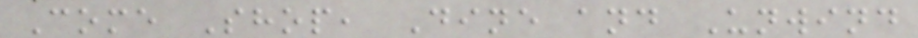Come Shop, Dine and Unwind
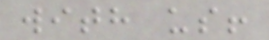with us!
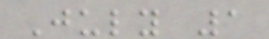July 1
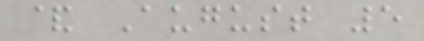& August 5
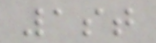1st
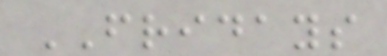FRIDAYS
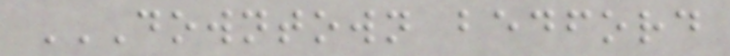DOWNTOWN BEDFORD
